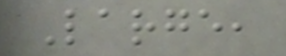Large,
